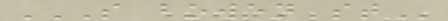S BOWEN ST
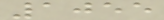1055
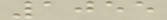1055
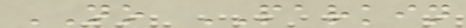NO PARKIN
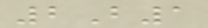2B1
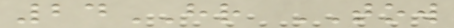24HR TOW
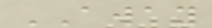AWAY
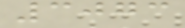3073
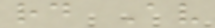rd Av
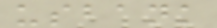usbank
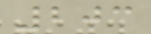203
